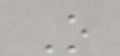O
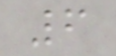6
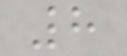8
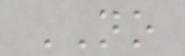NO
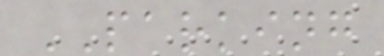PARKING
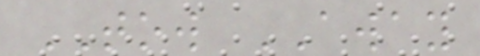TOW AWAY
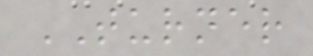TURNER
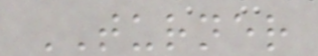TURNER
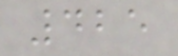425
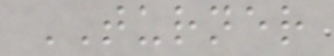TURNER
